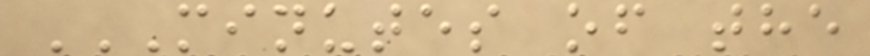MINUTES OF THE
